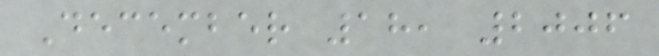December 18, 2006
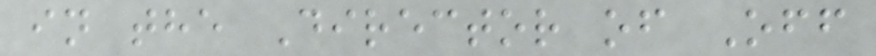in the Director of Off
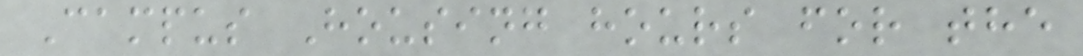Campus Housing hours for the
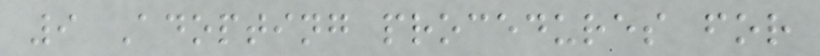9 Adopting procedures for
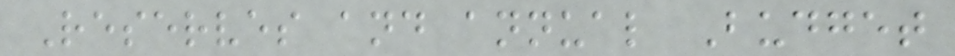Reserves and annual Budget
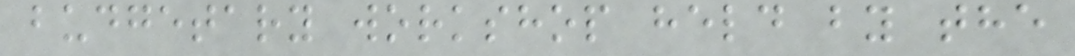budgetary workshop held by the
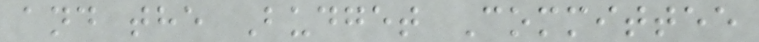and the Budget Committee
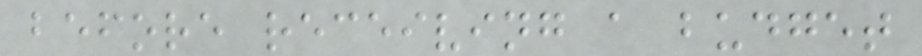before receiving a budget
